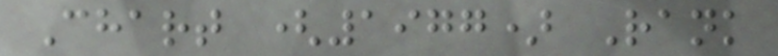Chart (1977) Rank
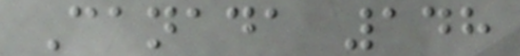Canada 148
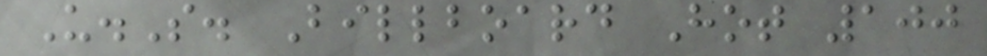U.S. Billboard Hot 100
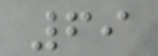69
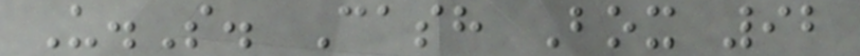U.S. Cash Box 92
